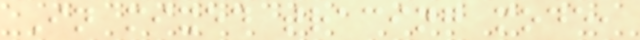In mixed tracing mode,
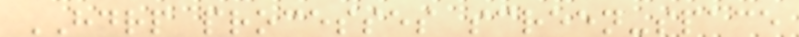HDRP processes screen-space
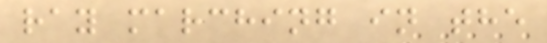ray marching in the
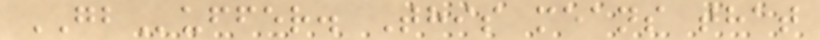GBuffer. This means that
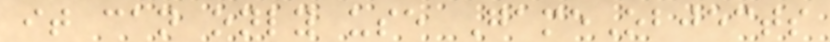it can only use GameObjects
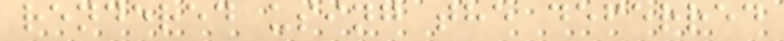rendered using the deferred
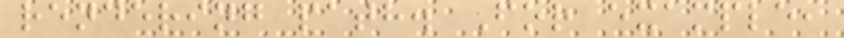rendering path. For example,
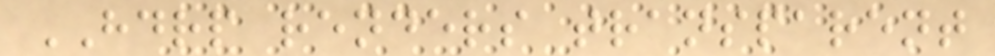HDRP renders transparent
